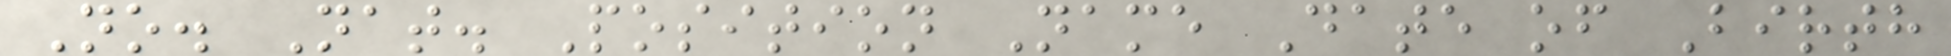No. Nat. Position Name Date of Birth
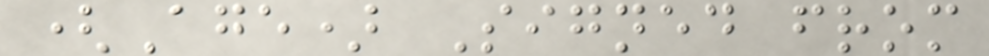(Age) Signed from
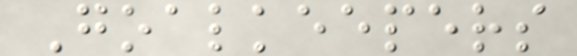Goalkeepers
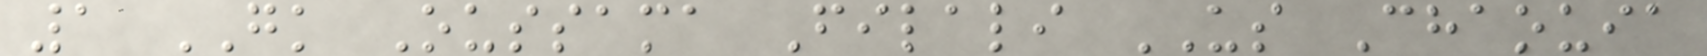1 GK Oussama Filali US Chaouia
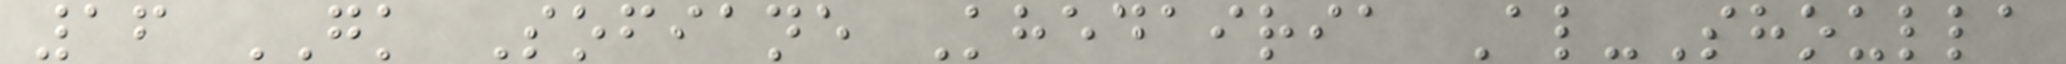16 GK Sofiane Khedairia Al-Shoulla
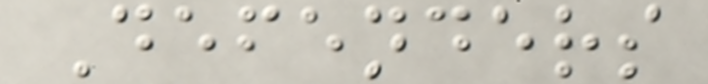Defenders
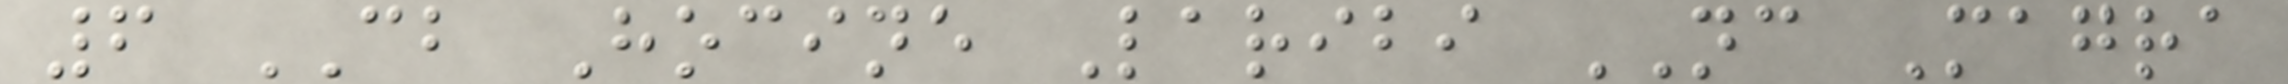6 CB Hocine Laribi NC Magra
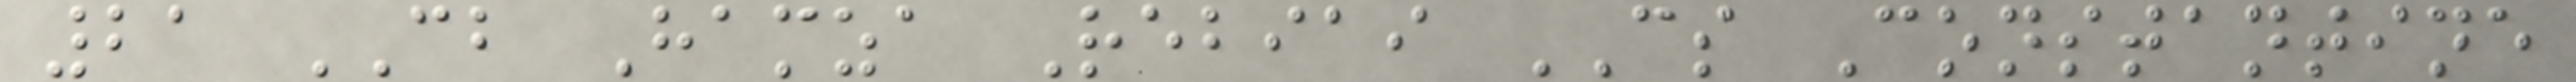21 CB Hamza Rebiai CS Constantine
